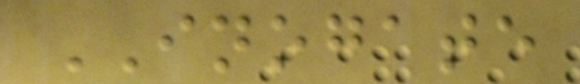INOGATE
